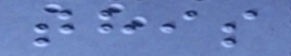this
